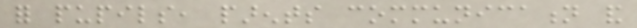for pupils, parents communication and
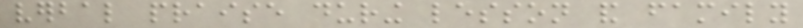verbal praise during lesson and family
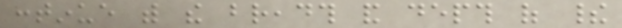continue with the breadth and depth of their
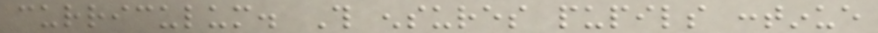curriculum. This ensures pupils continue
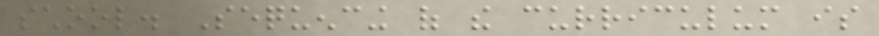school. Sequencing of the curriculum is
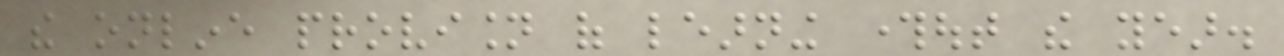the online provision of learning throughout the year.
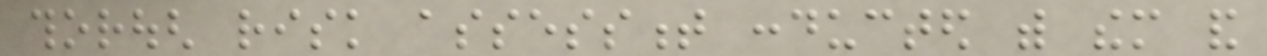thorough risk assessment conducted with them and
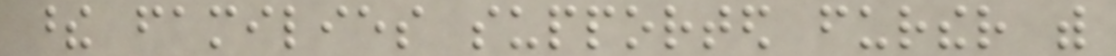these families supported further with
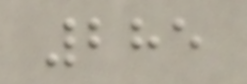285
